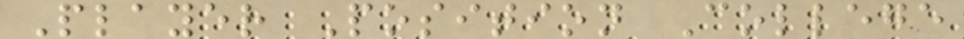Player Position College
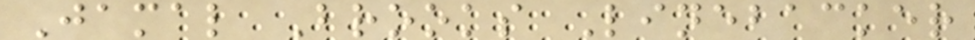Jamal Brooks Linebacker
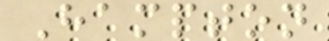Hampton
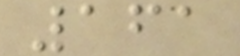161
